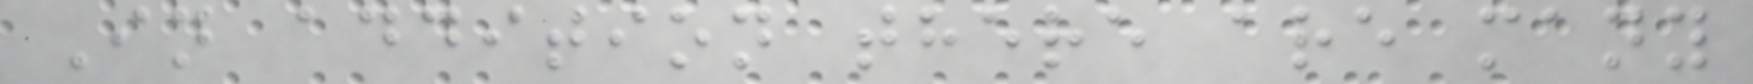In addition there are many
